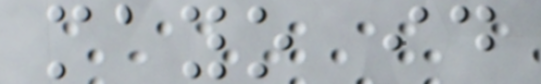mayo id
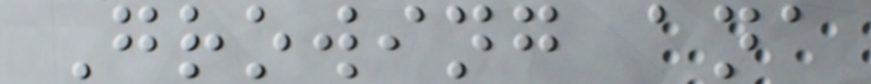Growing ana
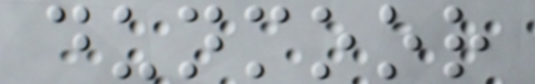dunmoor
